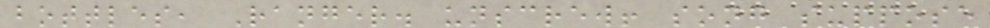bottles, Ranger. unscrew! song suppose
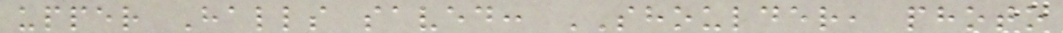upper Halls saved: SHOULDER, photo
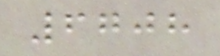6708
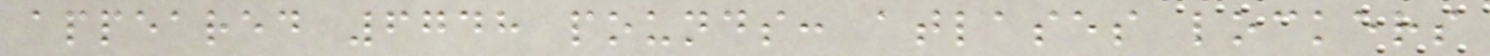appeared 6748 pounds: atlases lockers
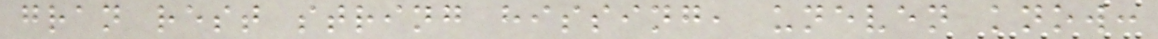gran rest string hissing, uneven know:
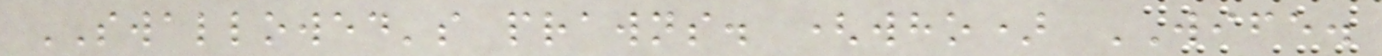SWALLOWED's prawns. (who) WIFE.
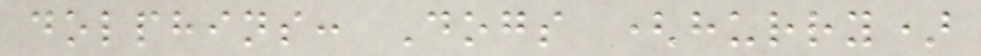dolphins: Dogs (hurry)
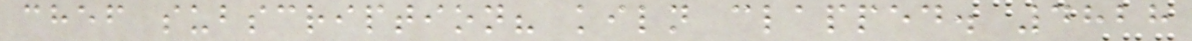chef subscription? kiln clapped. 4828
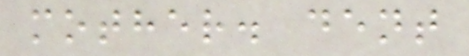mother. dent
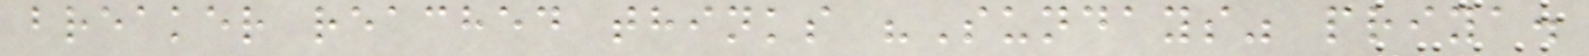breaker reached thinks "Sundays" priya.
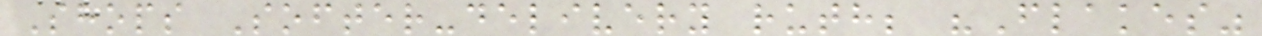Shops Softer-delivery ruth; "Flakes"
